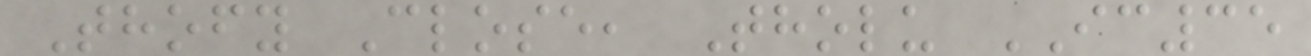Thofy Close, Tholu IC35
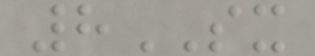8SX
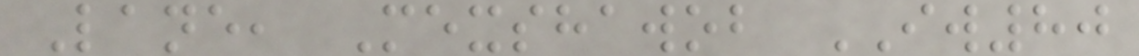Lane, Mexshawob IW80
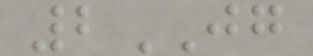2JG
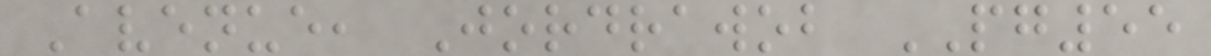Avenue, Jordrawob PG55
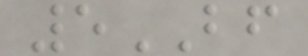5BF
